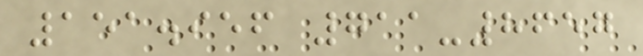151.956 711-8657
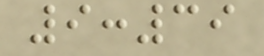9:39
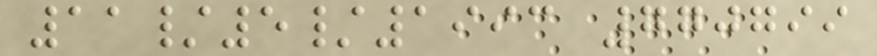11/5/1993 770799
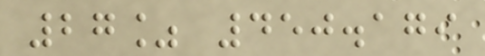27% 450.179
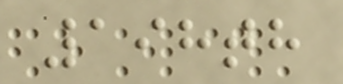198th
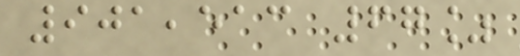901,513 67%
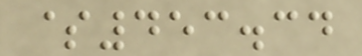$453.34
